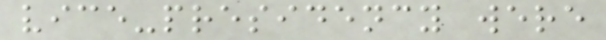vice-presidency were
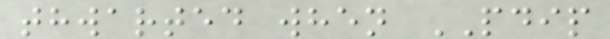thwarted when PDIP
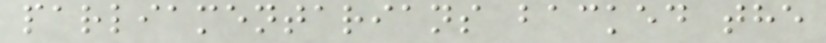parliamentarians backed the
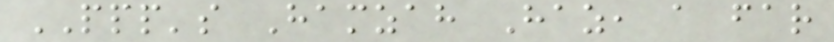PPP's Hamzah Haz, a far
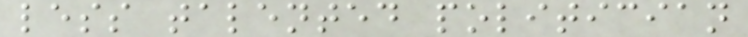less talented politician
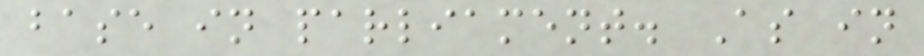base in parliament. As in
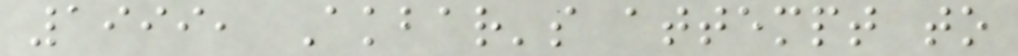1999, Akbar's attempt to
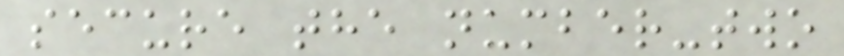secure the number-two
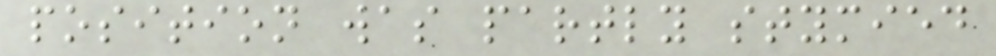position was partly stymied
